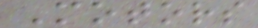Motors
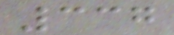337
